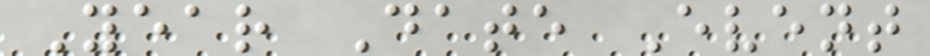Year Date Event
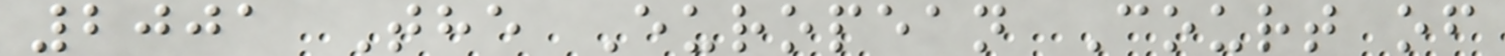2001 The European Court of
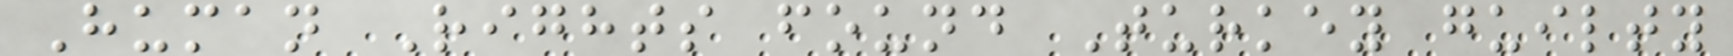Human Rights found Turkey guilty
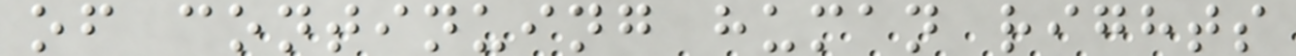of continuing human rights
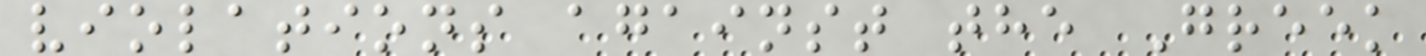violations against the Greek
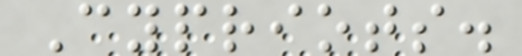Cypriots.
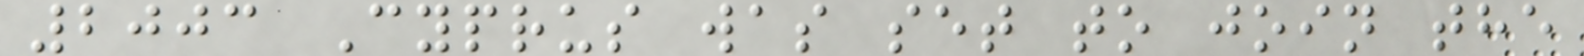2003 Cyprus was set to join the
